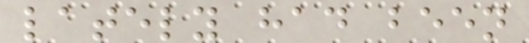lately had been
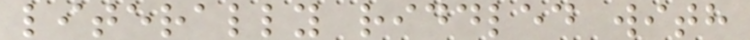literally riddled with
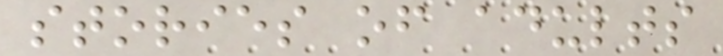stories of adults
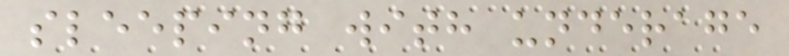sleeping with underage
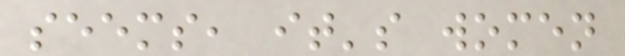seems, it's women
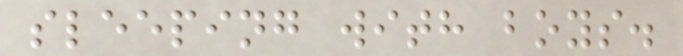sleeping with boys.
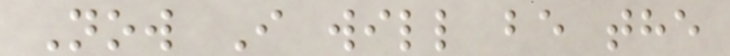Now I will be the
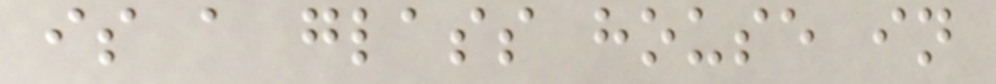is a glass house in
